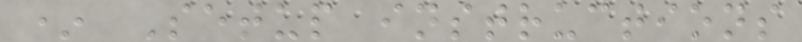* Setup instructions
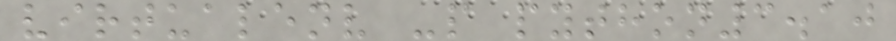virtualenv -p python3.10
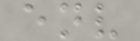env
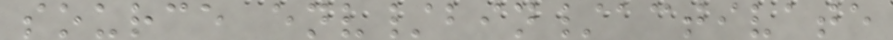source env/bin/activate
